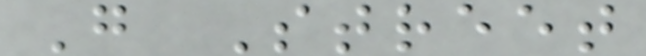G Street
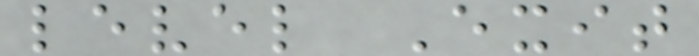level Exit
